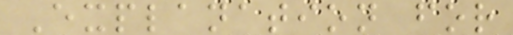Explanation for
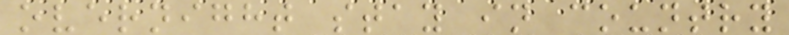overnight stay in country
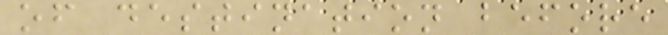of destination before
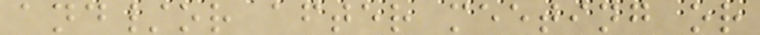and/or after meeting or
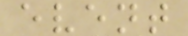event
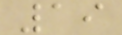19
